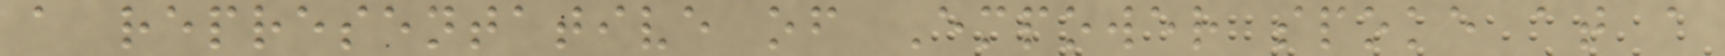a representative of Empower spoke at a
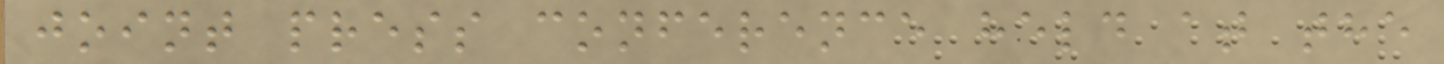joint press conference held at the
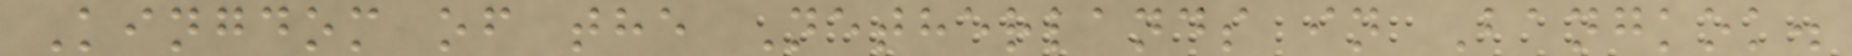Kingdom of the Netherlands in Bangkok.
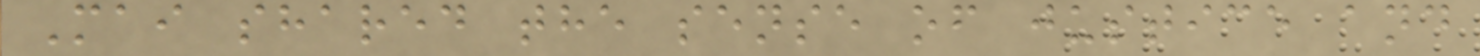Mai shared the sense of justice and
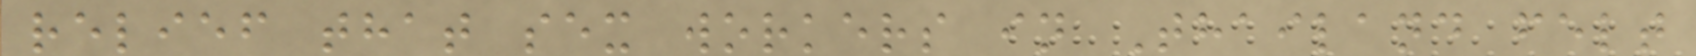relief that sex workers in Thailand felt
